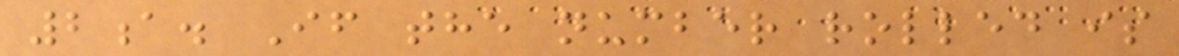2a. If the number rolled is
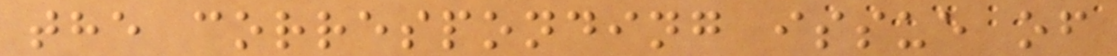the corresponding issue of
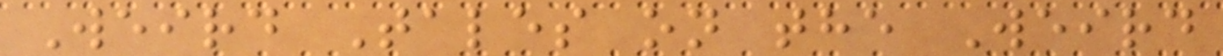Weird Tales on the Weird
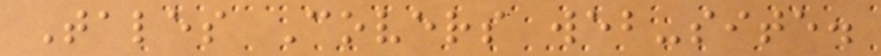Tales Covers web-site.
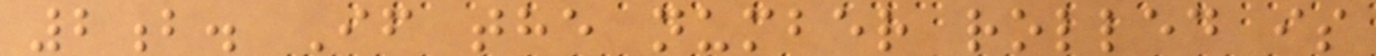2b. If the number rolled is
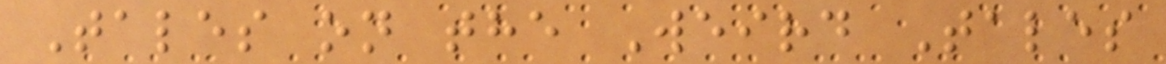Tales on the Weird Tales
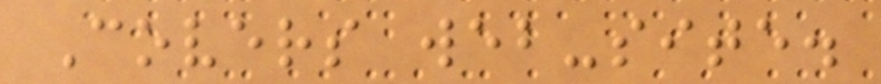Covers web-site.
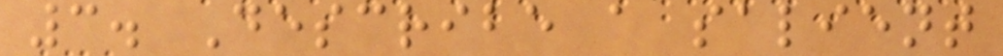3. Describe a salient
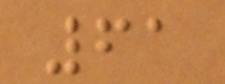61
